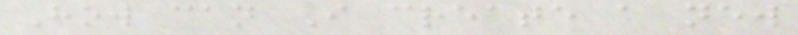How can I create a new
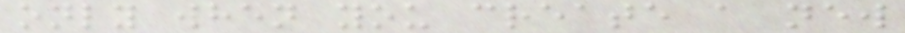only when you create a new
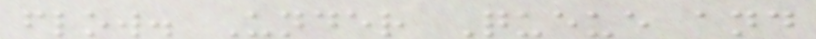flow. Under Queue and
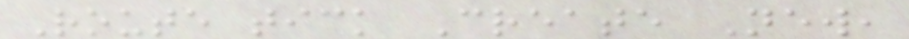Route tick Create New,
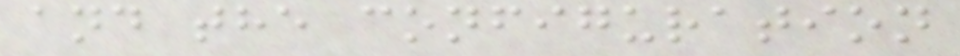and the configuration
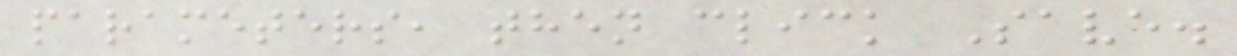parameters, then click Save.
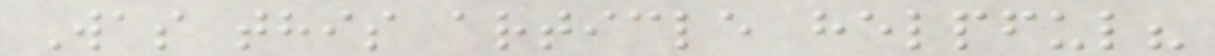Was this article helpful?
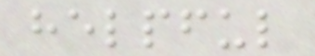helpful
